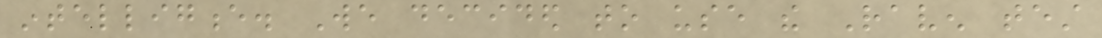intelligence. We decided to use the Raven test
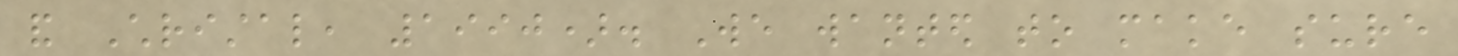and Christal, 1990). We wanted to make sure
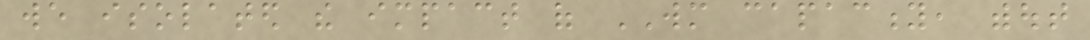we isolated the impact of WM capacity, without
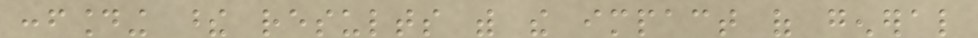confounding these results with the impact of general
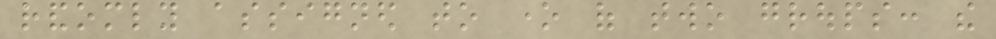randomly assigned to one of two groups: the
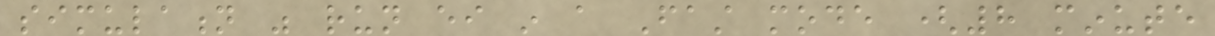simulation was run either in a Fast mode (8 minute
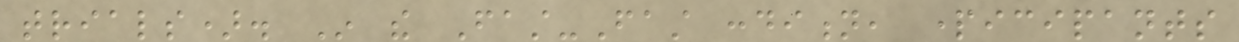trials). In the Fast-Fast condition, participants
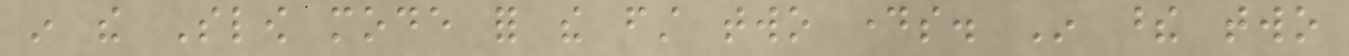in the Slow mode for the first two days. In these two
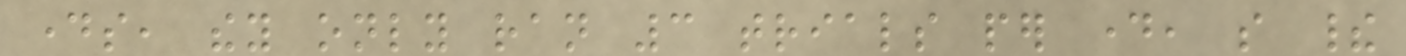days, they only ran 3 trials per day, so their
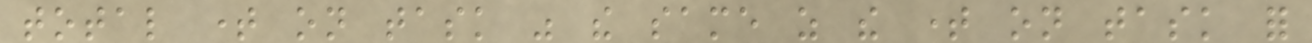total time on task was the same as the time on task for
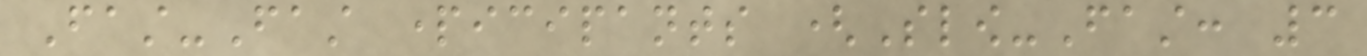Fast-Fast participants (Slow-Fast: 3
